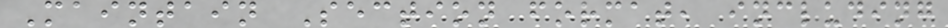Maintain Section format, including
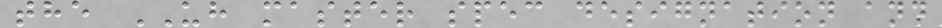the UH master spec designation and
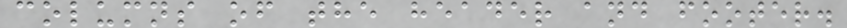columns of the header and footer.
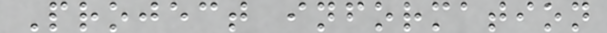Project information
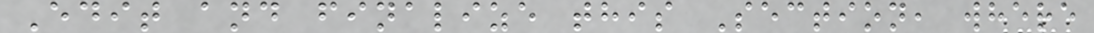Edit and finalize this Section, where
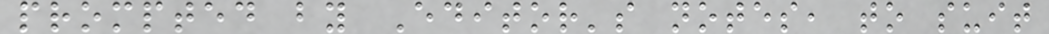prompted by Editor's notes, to suit
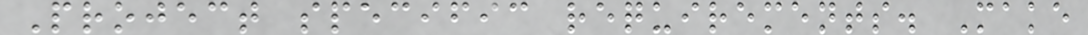Project specific requirements. Make
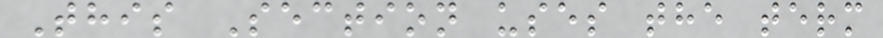This Section uses the term
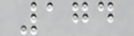174
